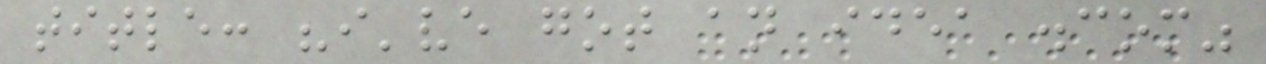title: "i've got an idea .com"
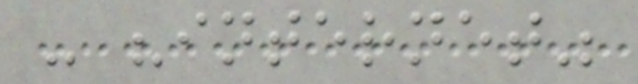- "internet"
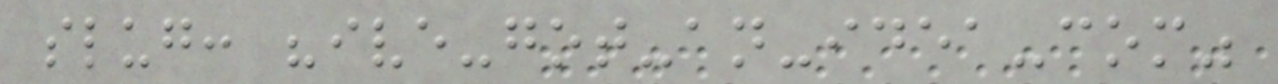slug: "ive-got-an-idea-com"
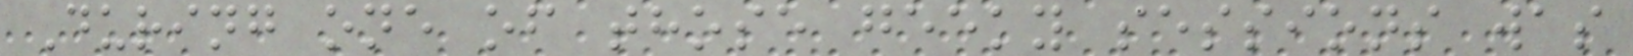During one of those geeky sessions was
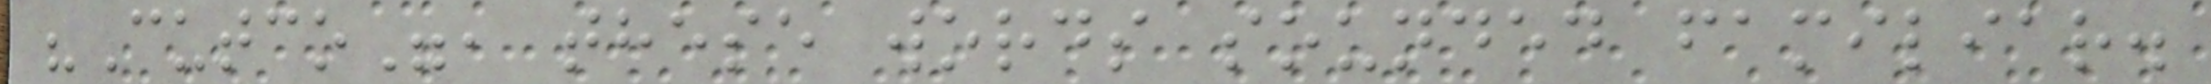"Cutco", these words sounded familiar.
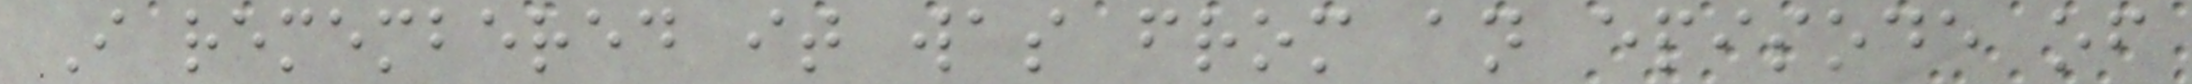I remembered it was from an episode of
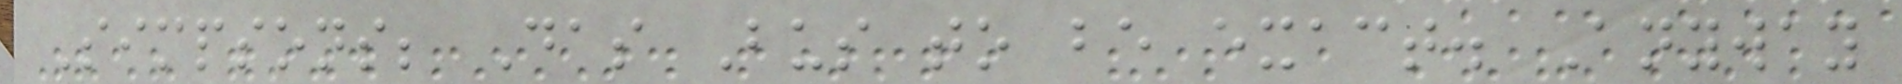Simpsons; Das Bus to be exact. Anyway
